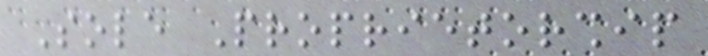Sole Proprietorship
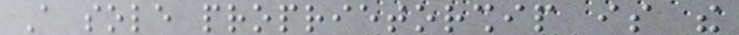A sole proprietorship is the
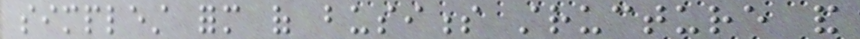simplest form of business structure and
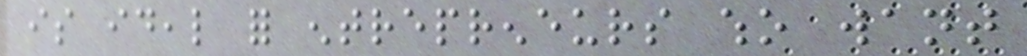is ideal for entrepreneurs who want
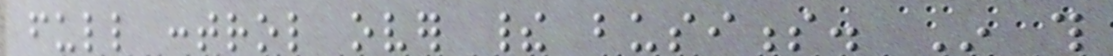full control over their business. In this
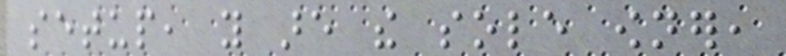setup, you are the sole owner,
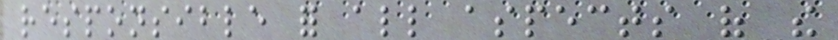responsible for all aspects of the
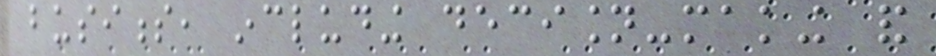business, including decision-making and
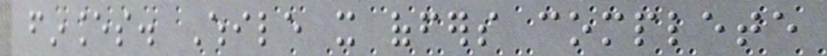finances. While it offers complete
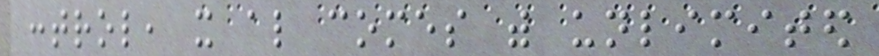control, it also comes with unlimited
